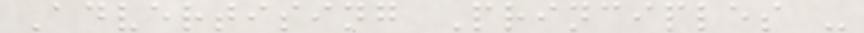Advertising Principles -
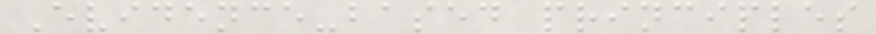Evidence-based principles
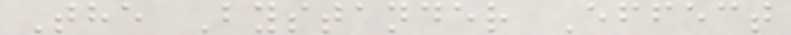The Bystander Effect
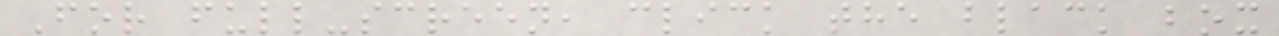For full-screen, click the black box
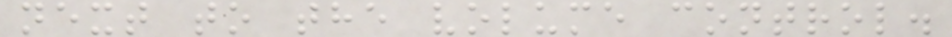next to the volume control.
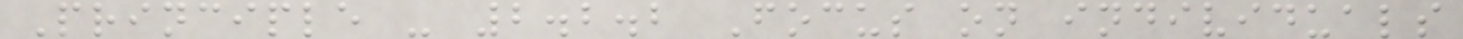Principle - 2.2.2 Focus on individuals
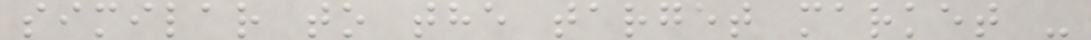similar to the target market -
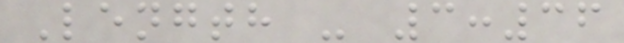Length - 3:36
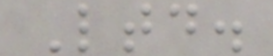Ltd.
